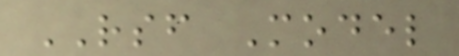RSF Model
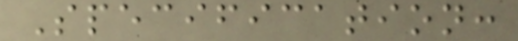Specification:
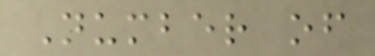Number of
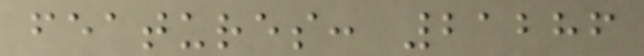features: 21286
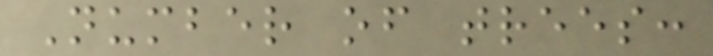Number of trees:
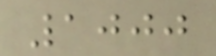1000
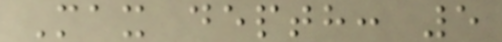Max depth: 5
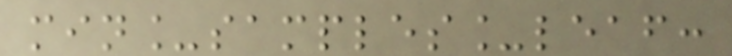min_samples_leaf:
